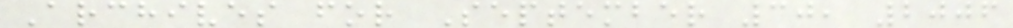Archives for September 30, 2006
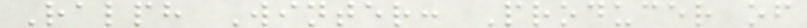Ralph Winter: Producer of
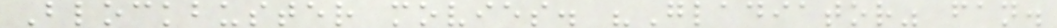Blockbuster movies. "Gladiator" fan.
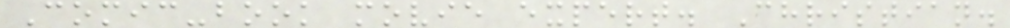Comic-book movie expert. Christian.
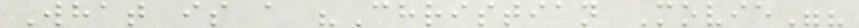What is a "Christian Movie"?
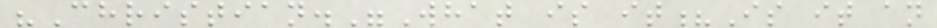"Christian."What is it?Is it an
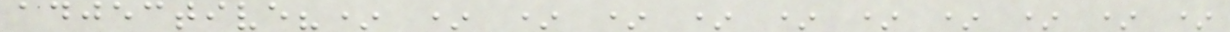adjective?* * * * * * * * * * *
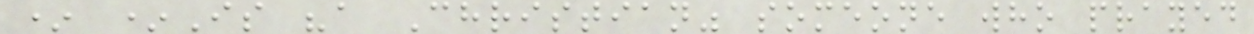* *Is "a Christian" someone who prayed
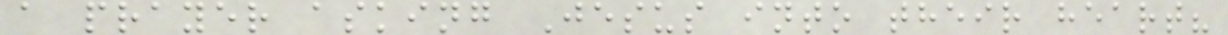a prayer asking Jesus into their heart?
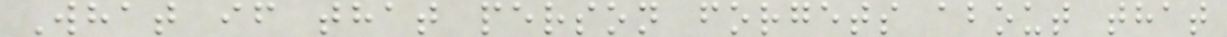What if that person forgets about that
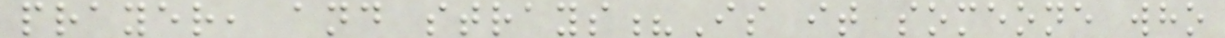prayer, and strays?Is it someone who
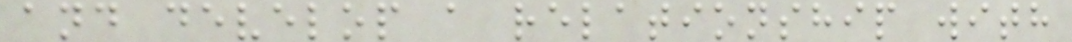and develop a relationship with
